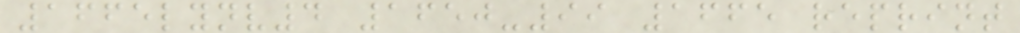1665lynv4 1650-99 1665 reprint
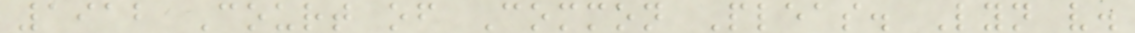1912 Court of Common Pleas. Lyn v.
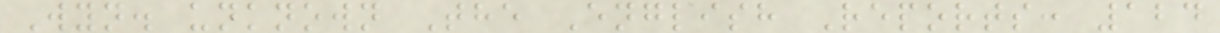Wyn. unknown The English Reports: 124
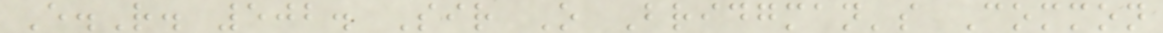E.R. 502. Sir O Bridgman's Common
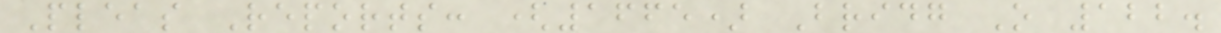Pleas Reports: (1665) Bridg O 122.
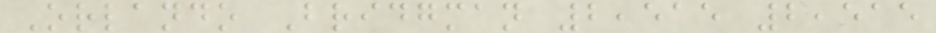Orlando Bridgman 2,515 2,515
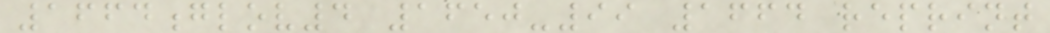1664glov4 1650-99 1664 reprint
